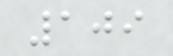109
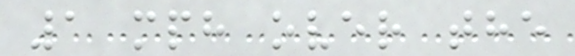1 mph over the
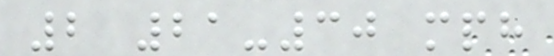2 21-30 mph
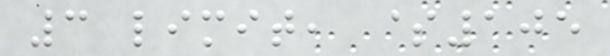3 limit, $105
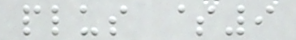plus $9
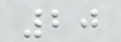20
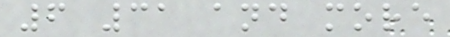6 31 and more
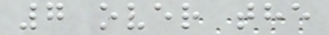7 over the
